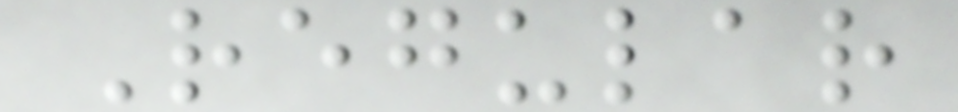Regular
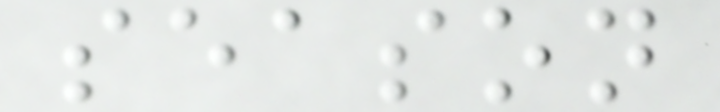season
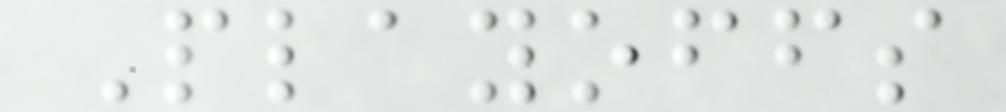Playoffs
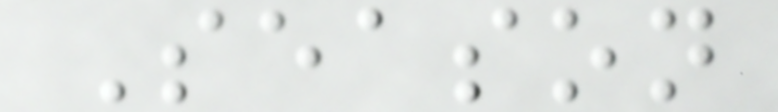Season
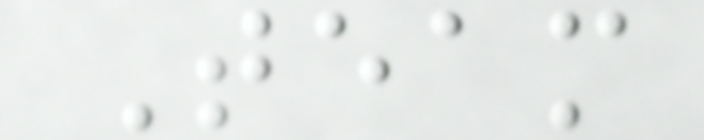Team
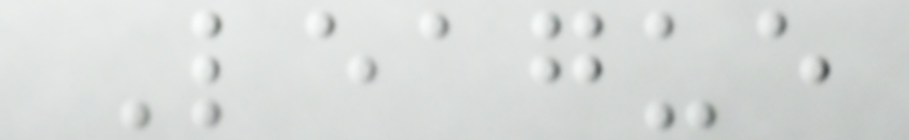League
